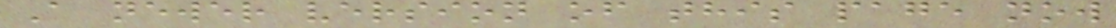A newer version of this page now
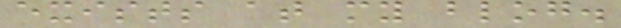exists at my blog.
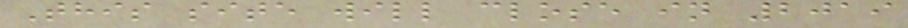This site will close in 2019
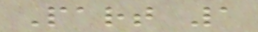Part 1
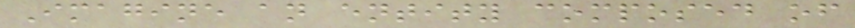Imagine an entity composed of
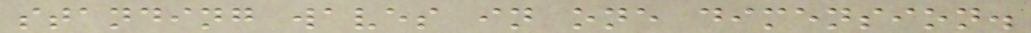standing waves in one dimension.
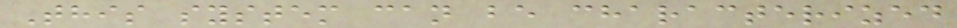This system can be characterized
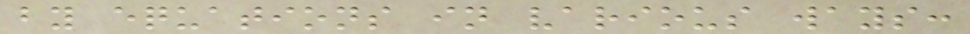by equations in various ways:
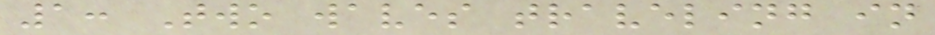1: Two waves traveling in
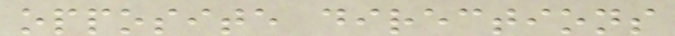opposite directions
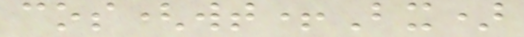cos(wt+Bx)
